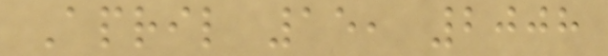April 15, 2008
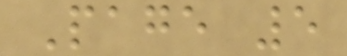Page 5
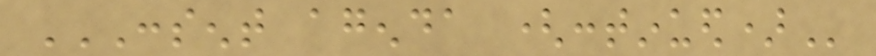CONSENT AGENDA (CONTINUED)
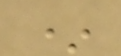*
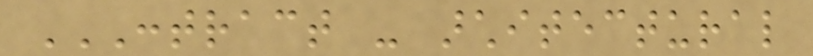CONTRACT - ARCHITECTURAL
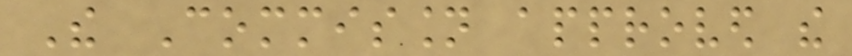The Commission approved the
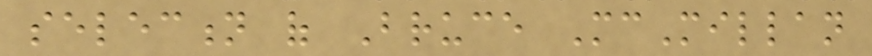selection of Bruce McMillan
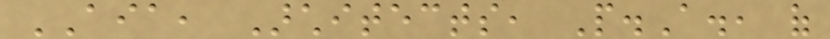AIA, Architects, P.A., of
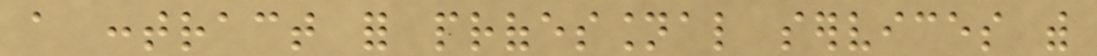a contract for professional services with
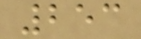253
